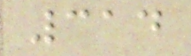314
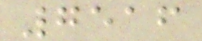7516
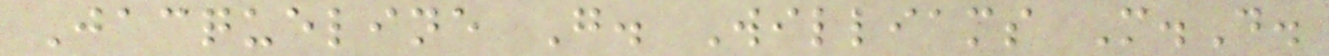Jacqueline G. Williams M.D.
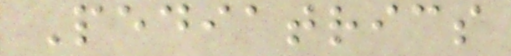Pediatrics
